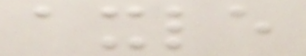axle
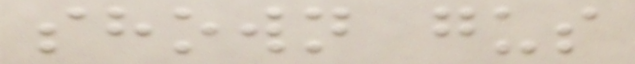shown gus
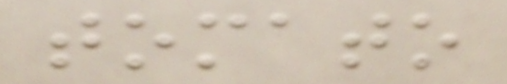tomato
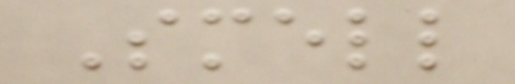Smell
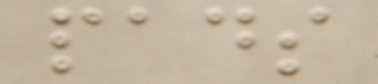pads
